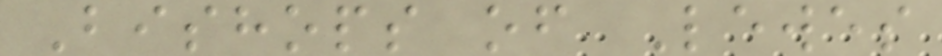Bishops of Lewes
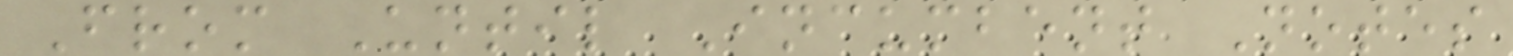From Until Incumbent Notes
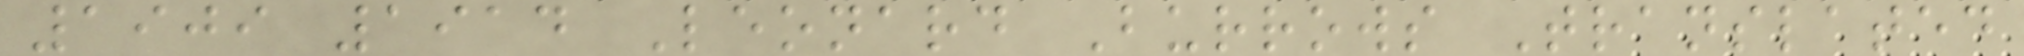1909 1914 Leonard Burrows Translated
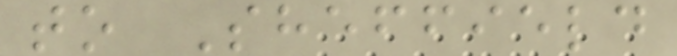to Sheffield
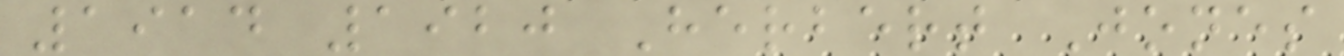1914 1920 Herbert Jones
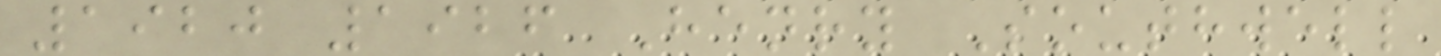1920 1926 Henry Southwell
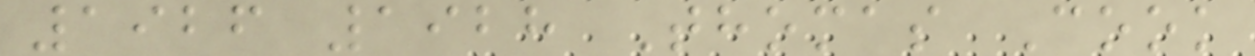1926 1928 Thomas Cook
